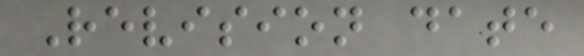Revision date
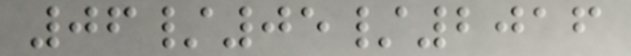06/05/2016
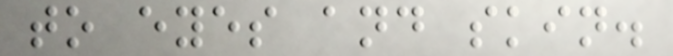to eyes and skin.
